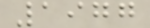1977
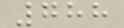788
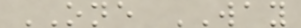ONE WAY
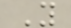Y
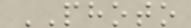PHOTO
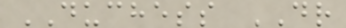DUCHESS DR
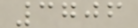3706
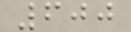600
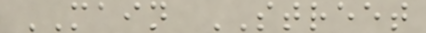MAIN STREET
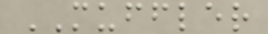MUFFLER
